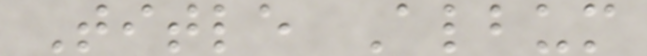Title Album
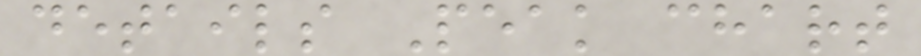details Peak chart
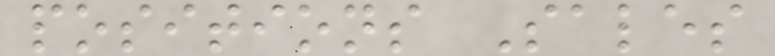positions Sales
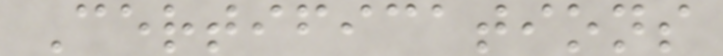Certifications
